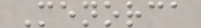Menorca
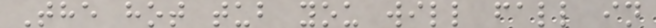The hot tub you will fall in
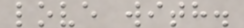love with.
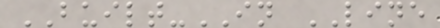BUILT-IN LINE
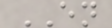EN
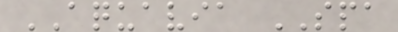AQUAVIA SPA
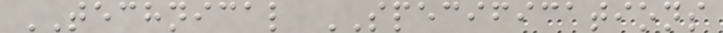TECHNICAL SPECIFICATIONS
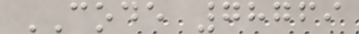CODE 78769
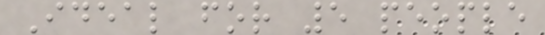Ideal for 5 people
